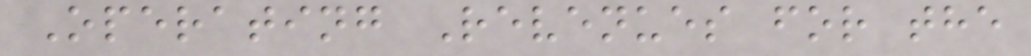Operating Revenues for the
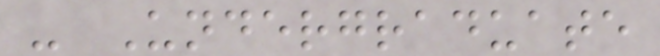- Undergraduate
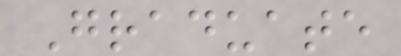Graduate
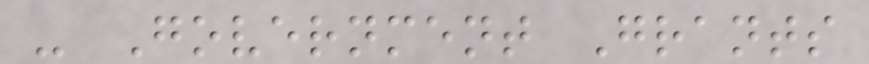- Government Grants
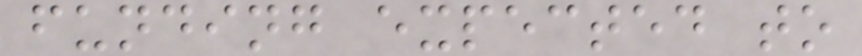funding expected to
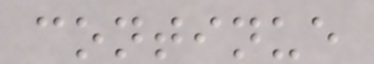continue
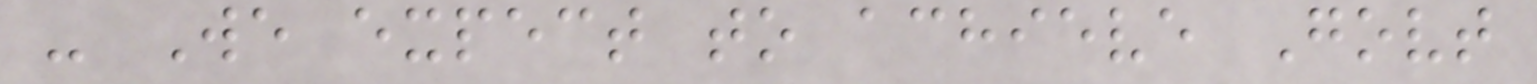- We expect to achieve Govt
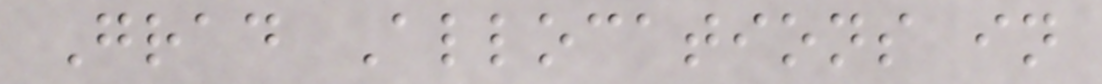Grad Allocations in
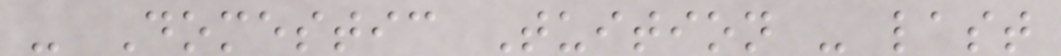- Domestic Tuition - last
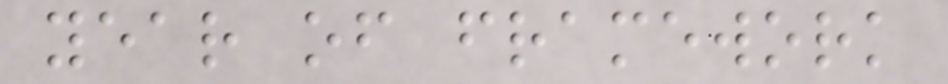year of framework
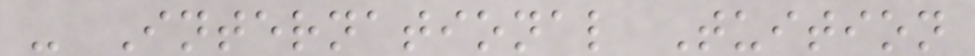- International Tuition
